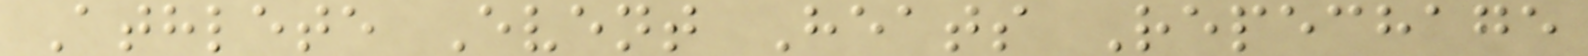Athlete Event Heats Repechage
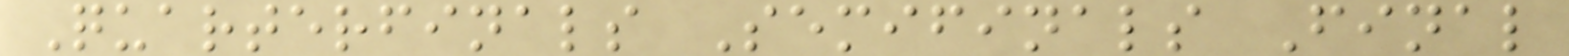Quarterfinals Semifinals Final
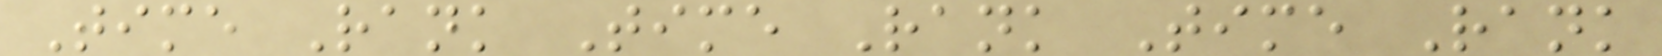Time Rank Time Rank Time Rank
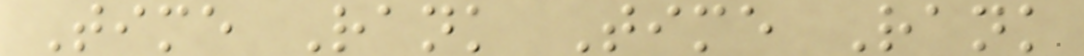Time Rank Time Rank
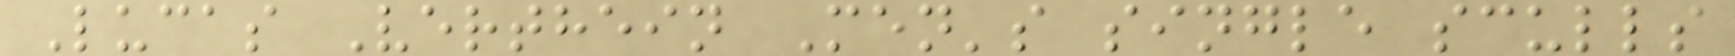Lucas Verthein Men's single sculls
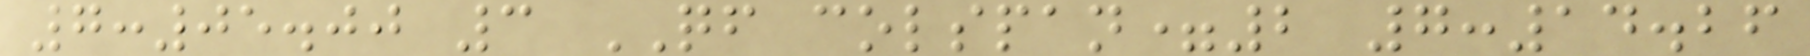7:05.00 3 QF colspan=2 7:14.26
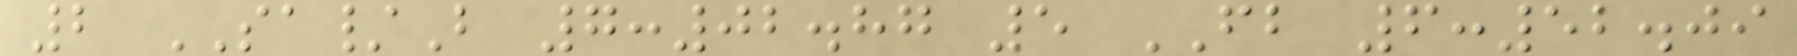2 SA/B 7:02.87 5 FB 6:52.09
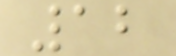12
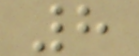8
